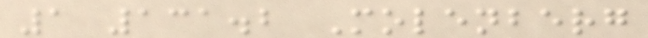1 131.2 Molenberg
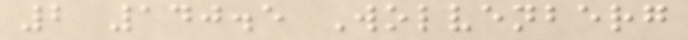2 140.5 Wolvenberg
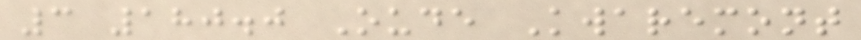3 180.0 Oude Kwaremont
